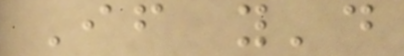If you'd
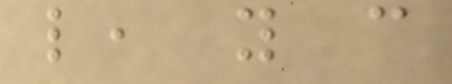like, you can
